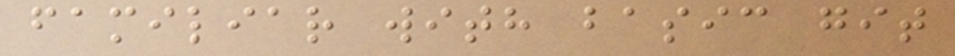familiar with basic git
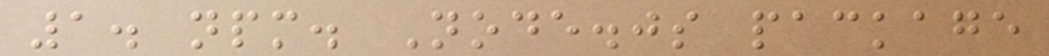1. npm. Node.js package
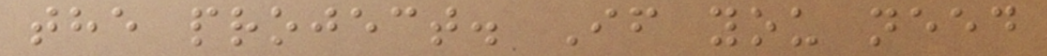the project. If you need
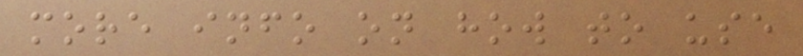more info on how to use
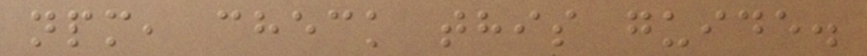npm, check this guide.
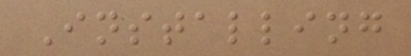Installing
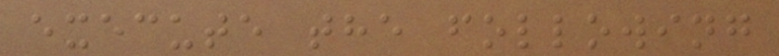execute the following
